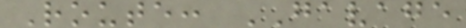Route: GAVAGE
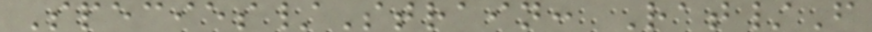Species/Strain: Rat/F
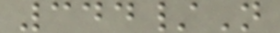344/N
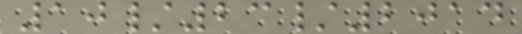10/23/2014
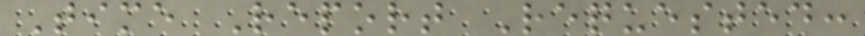Time Report Requested:
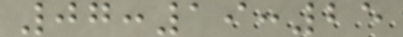07:19:25
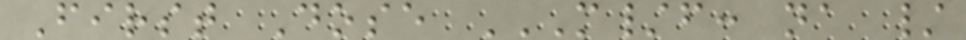First Dose M/F: NA /
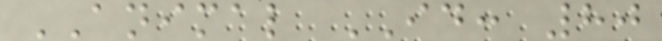ANIMAL ID: 80
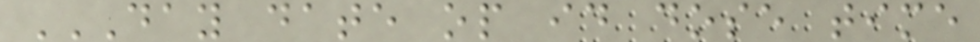DAY DATE OP ID DOSE TIME
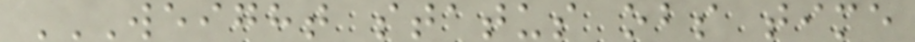WEIGHT STATUS OBS TIME
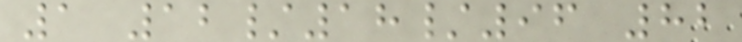1 12/18/96 82
